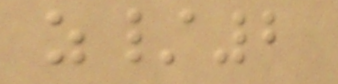z/2
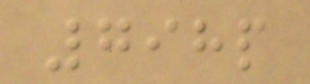798p
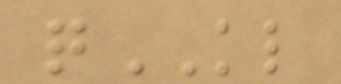qKL
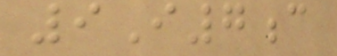9I7c
